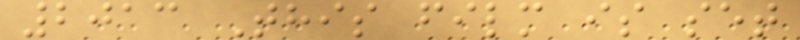2013 This film is set
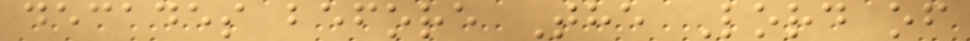decades before The Lord of
